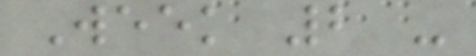Week 2 -
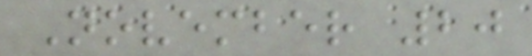November 20
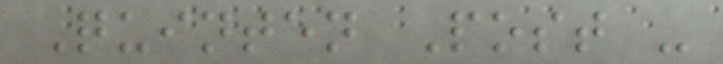Quinten Post -
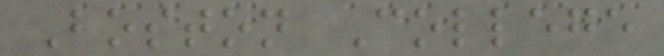Boston College
